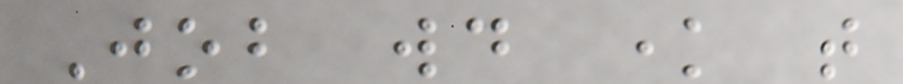Job would know that
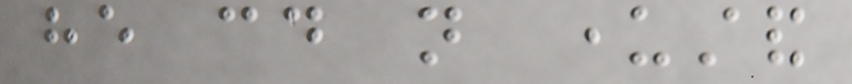he could not understand
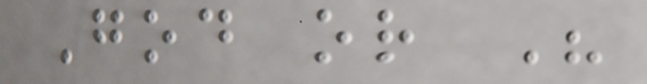God or His
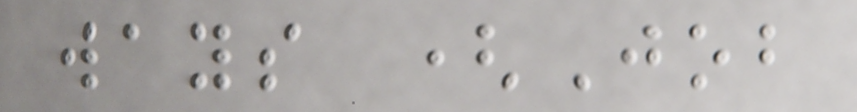ways (Job
